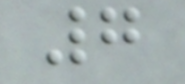7
